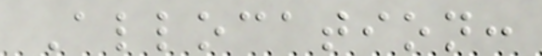Allocation:
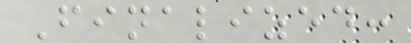Finalized:
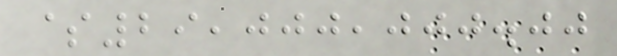$29,000,000.00
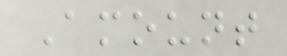Amount
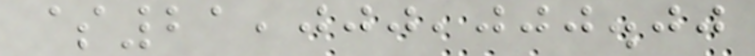$21,000,000.00
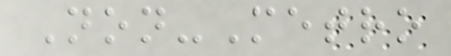Non-Metro
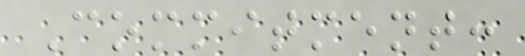Commitment:
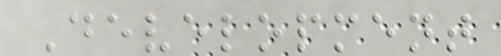Development
